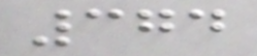374
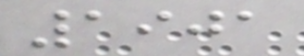1901
